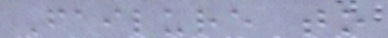Failure to
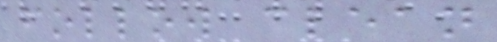follow clean
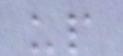up
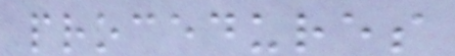procedures
